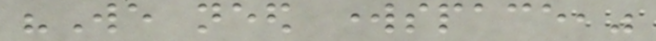"We need workspace,"
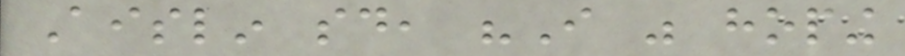Aislin said, "I was hoping
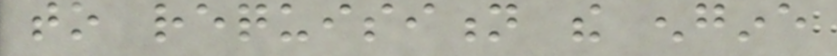to requisition the engine
